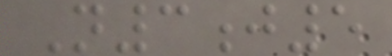N3j5
